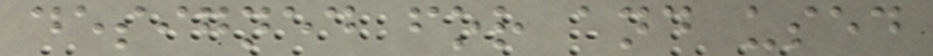designed for and used
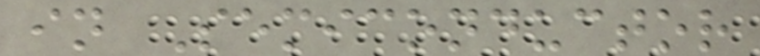in Semiconductor
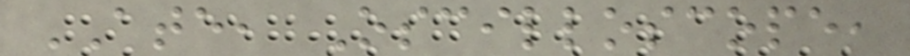ATE, Oscilloscope,
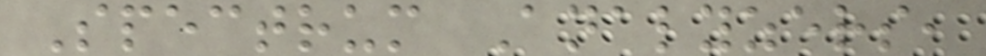Spectrum Analyzers,
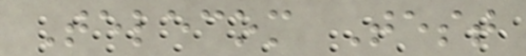Telecom Test
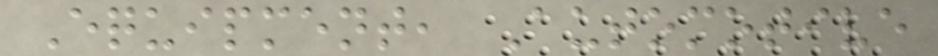Equipment, Automotive
